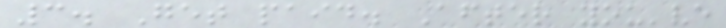3. Get paid. After you've
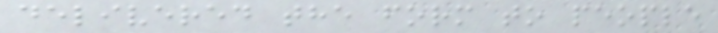delivered the form to people
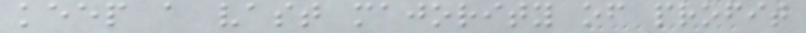keep a vast majority of profit
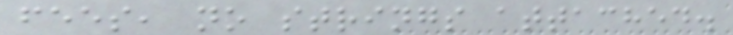fees, no strings attached.
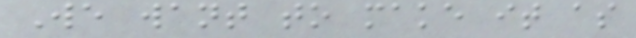We want to make it as
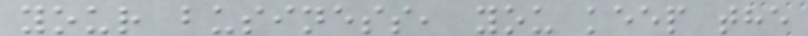your business, you keep the
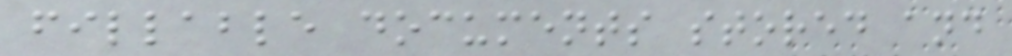fillable documents stored and
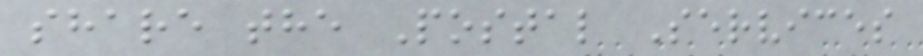share the Postal Services
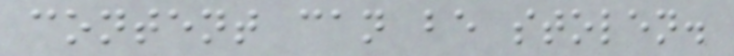content can be stolen.
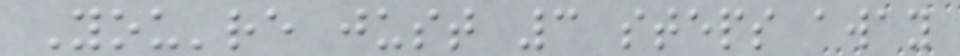You're just 3 steps away
